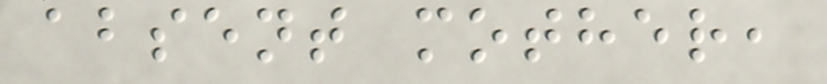absent mother,
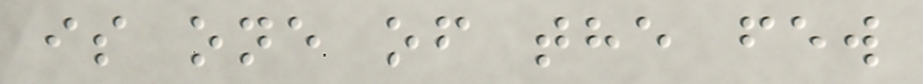is one of the few
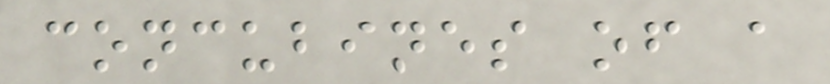concubines of a
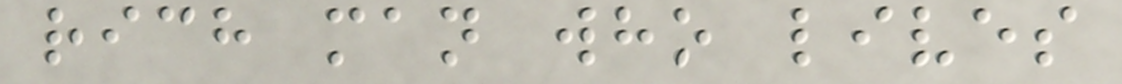rich man who lives
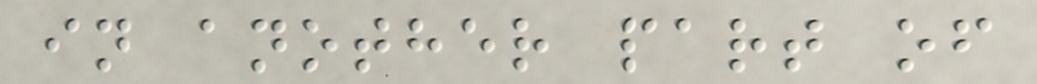in another part of
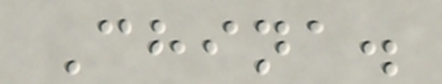China.
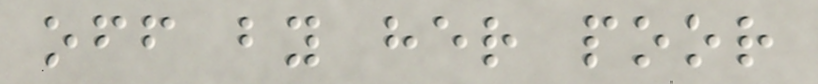off by her poor
